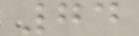74
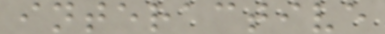interactive
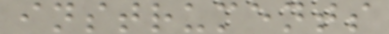instruments
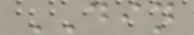DIN
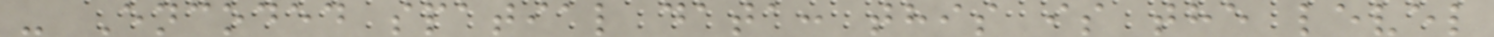- Encoded spatial data: this is the level
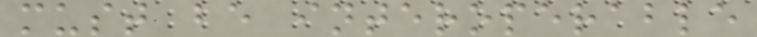must be interoperable
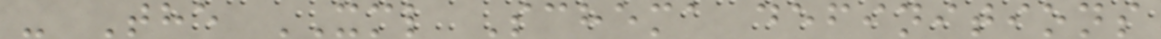- The XML Schema definitions
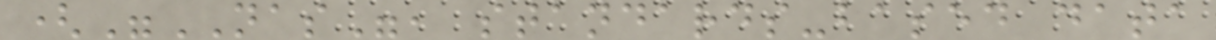("NAS", standards-based data
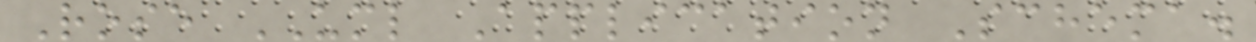Rose UML Application Schema.
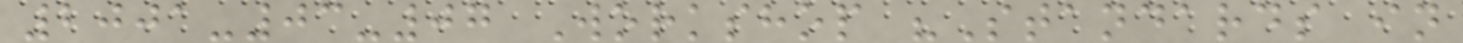2001-03-07 Workshop "Standards in
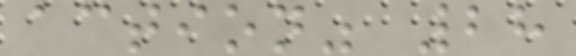action" 28
